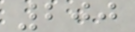200
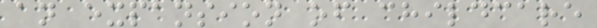an expansion of childcare
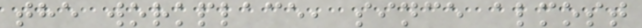the workplace, since almost
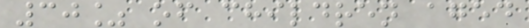30% of children aged
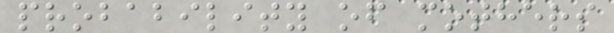probability of mothers
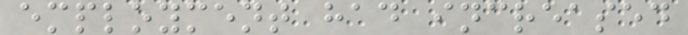employment had increased
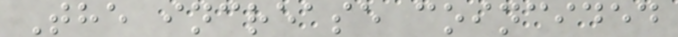The increase coincided
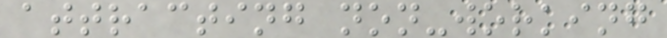attracting non-working
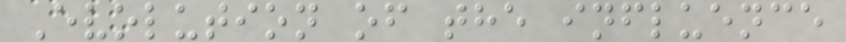Evolution of the influence
